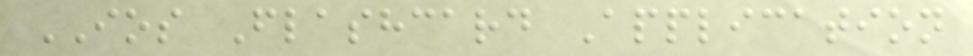IOS Flashcard Application
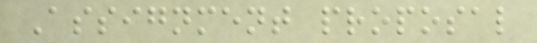Assignment proposal
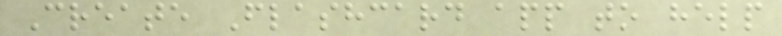Create Flashcard app to help
